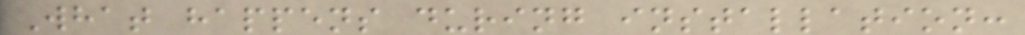What happens during installation:
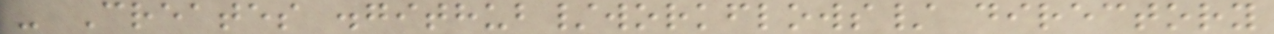- Creates .github/workflows/ directory
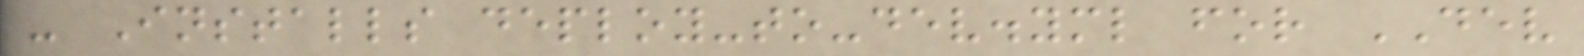- Installs deploy-to-dev.yml for DEV
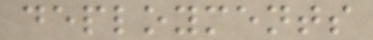deployments
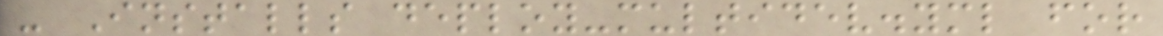- Installs deploy-multidev.yml for
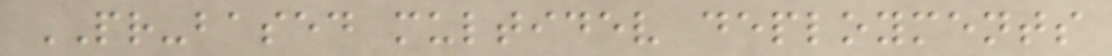PR-based multidev deployments
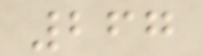267
